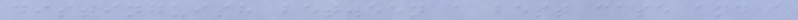distinguish between a best case and a
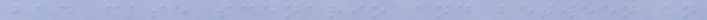bad case scenario and between an
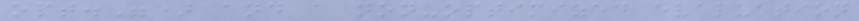opt.") and a non-optimized evaluation
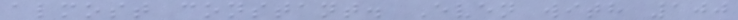almost constant. Even with 100
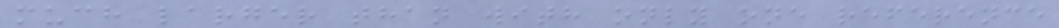much larger than with only one reference
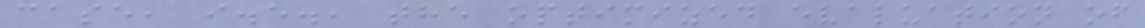case, i.e., the optimized evaluation of
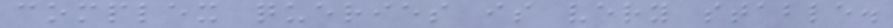complex queries is very stable.
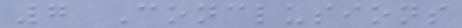7 Conclusions
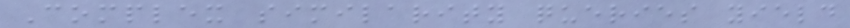Complex similarity queries yield
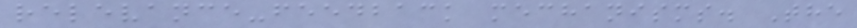relevance-feedback mechanisms. The
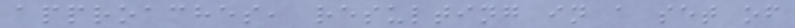approaches, resulting in a set of
